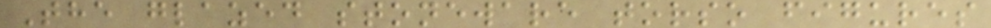The glazed stoneware torso figures
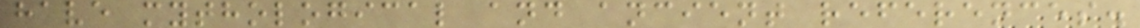have mythological and ancient references.
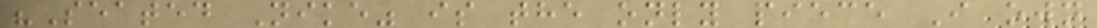"Seated Nike" is the only piece I own
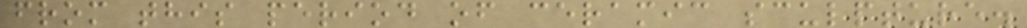from this period of ceramic sculpture.
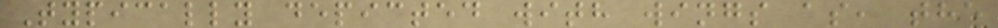Typically depicted with wings as, the
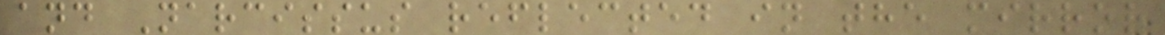and Narcissus reflected in the mirror
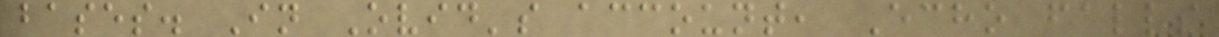bases. In Ovid's account, Echo falls
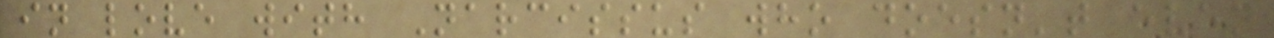in love with Narcissus who doesn't even
